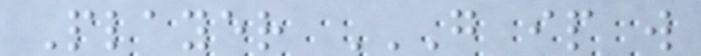Player G IP W
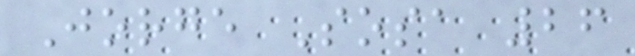Jorge Sosa 26
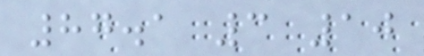87.1 3 10
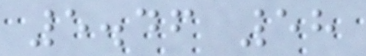5.46 58
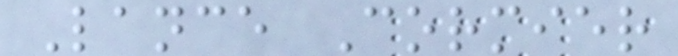Lance Cormier
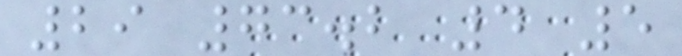29 73.2 4 5
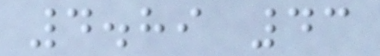4.89 43
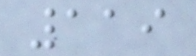119
